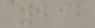24
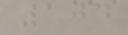104
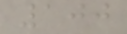100
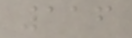116
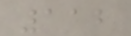112
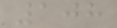108
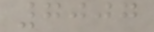7007
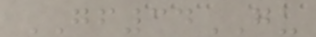GF34GU
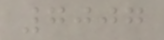7007
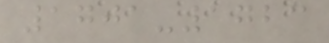1701-1723
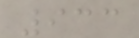933
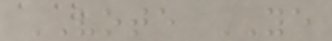VOTE YE
